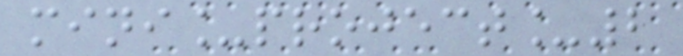mini_project_2
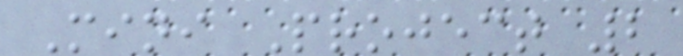Mini Project 2
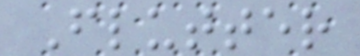Flutter
